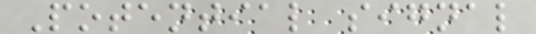Potential signal
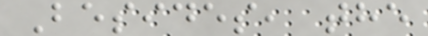Besides, the
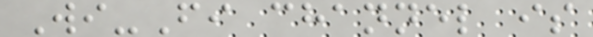Wi-Fi channel is
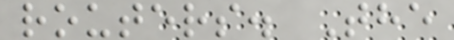routers. The
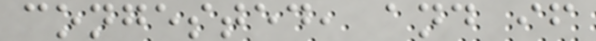congested, and if
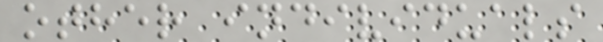other individuals
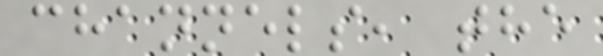channels, the
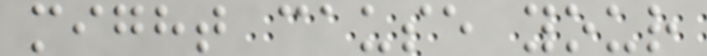might cause your
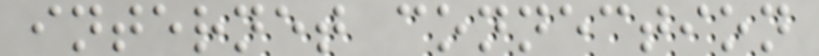internet connection
